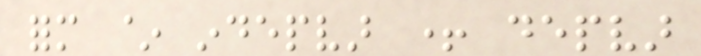form ~ indepvar + depvar
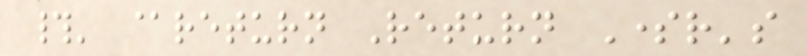#' @return Return Somer's
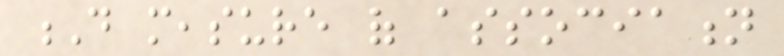D measure of association
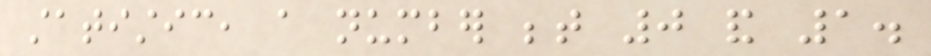statistic, a number between 0 and 1.
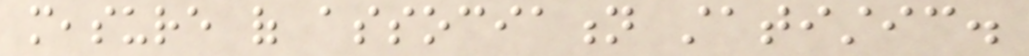measure of association statistic.
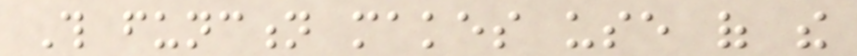This function makes use of the
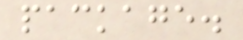package.
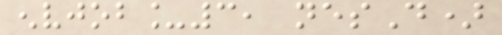envjob_3, nesD)
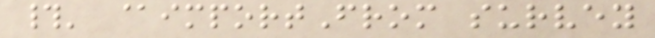#' @importFrom survey
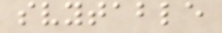svytable
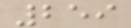259
